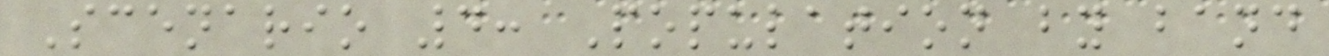Scenario 4: Population by band
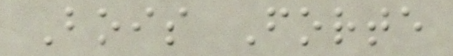Bois Forte
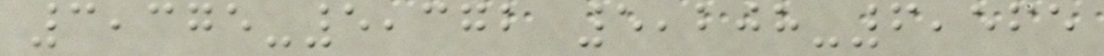3,375-5,372 5,208-6,565
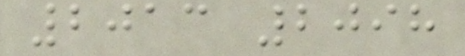2013 2098
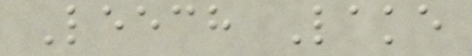Leech Lake
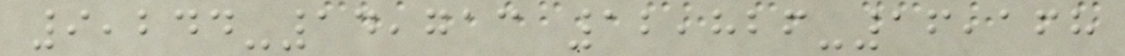9,244-14,713 12,826-16,168
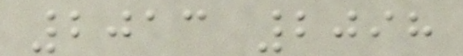2013 2098
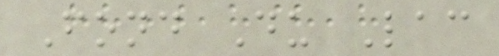Fond Du Lac
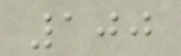100
